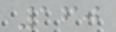160
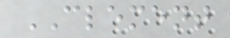CLEMENT
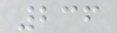236
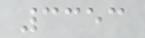3353
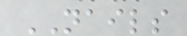NAILS
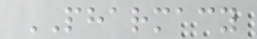PHARMACY
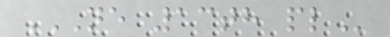NE 13TH PL
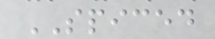SPICED
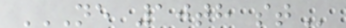NE 10TH ST
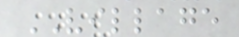VILLAGE
